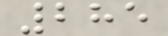285
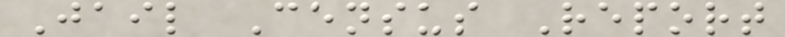Jail Census Report
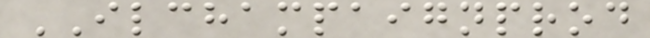ILCHAMPAIGNPROD
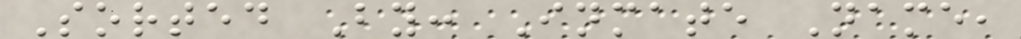Sorted By: Inmate Name,
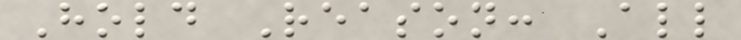Hold Reason: All
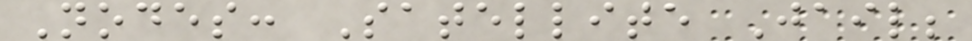Nodes: Satellite Jail;
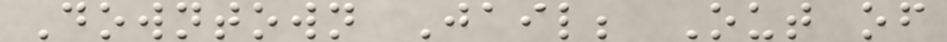Downtown Jail; Out of
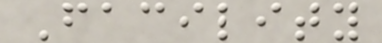Facility
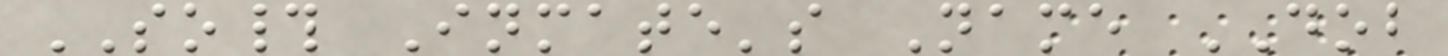SO# Inmate's Name DOB
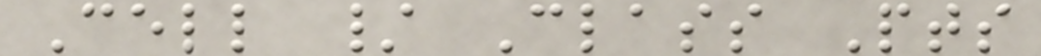Cell / Class Pts
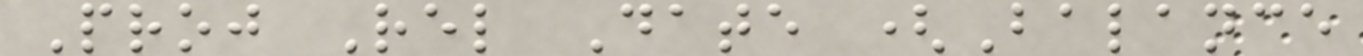Proj Rel Date (Balance
